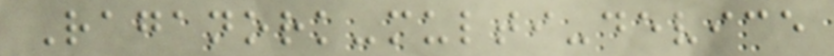Raganork-multi-device
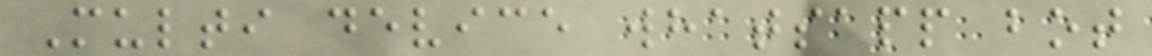Multi device whatsapp bot
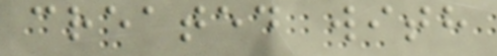created with
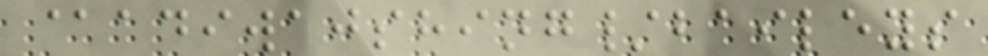@adiwajshing/baileys
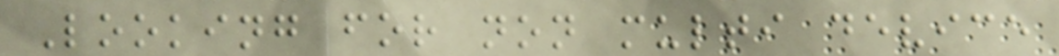Looking for non multi device
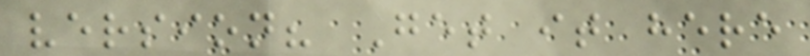version? Get it here
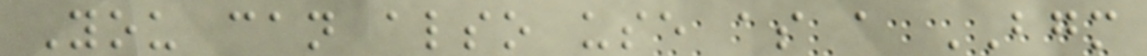You can also use as a BGM
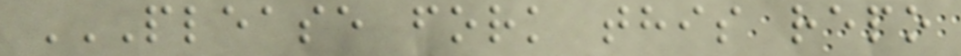PLEASE FORK THIS REPO
